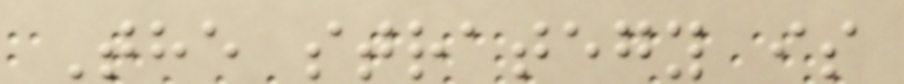The strategy is
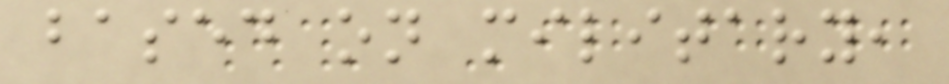based on military,
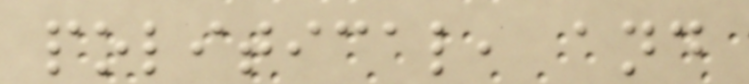political, and
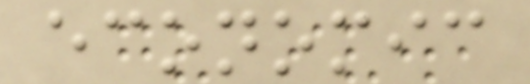economic
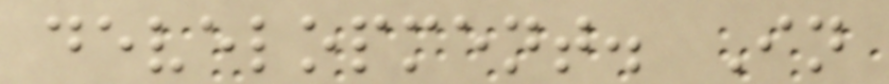development. In
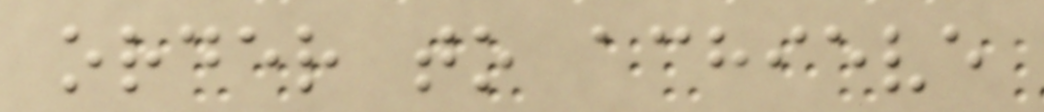order to achieve
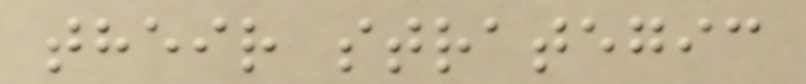their strategic
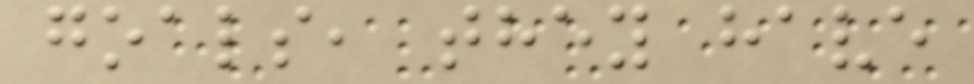goals, they have
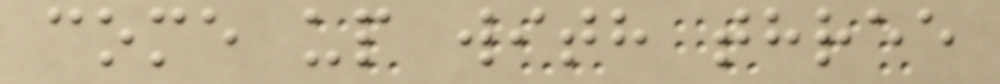come up with three
